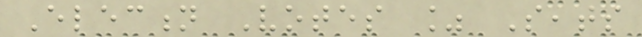Election Votes % Seats
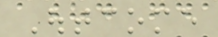Outcome
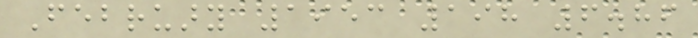February 1953 198 6.86
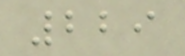229
